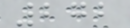272
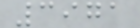3971
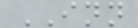INN
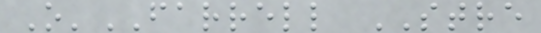O'FARRELL STRE
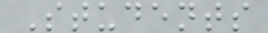Students
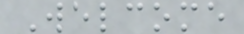Welcome
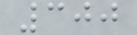300
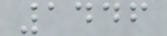1446
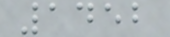1452
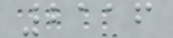2116
